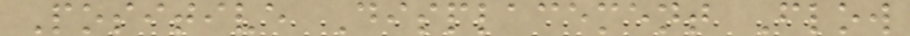Positive Displacement Flow
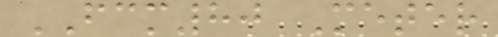FCM80 Meter
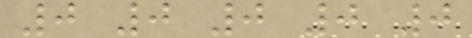0 0 0 0 0
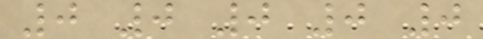0 0 0 0 0
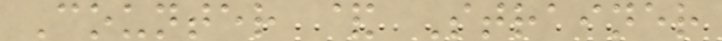Counter & Strainer
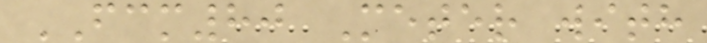FCM80 Meter with
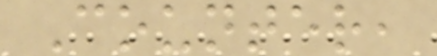Counter,
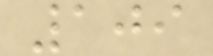109
